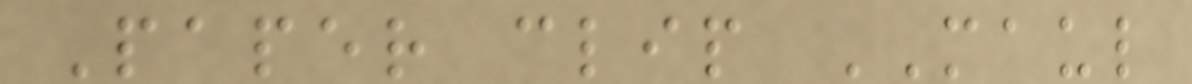Paper clip MAUL
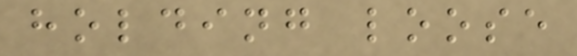holding loose
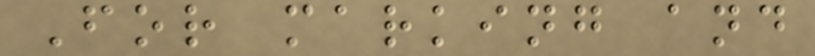For marking and
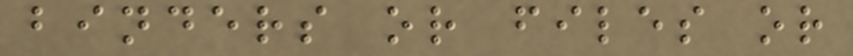binders or files or
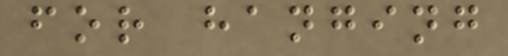for hanging
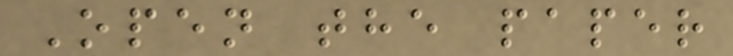Open the paper
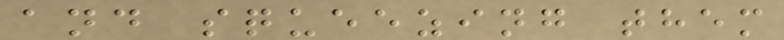and squeezing them
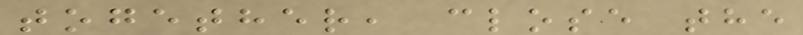together, close the
